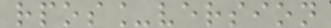rpos_version
